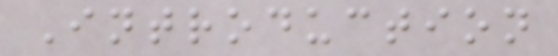Introduction
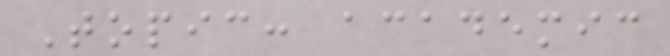Topic: academic
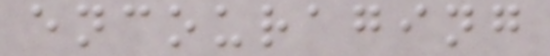encouraging
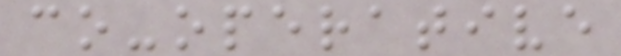co-operative
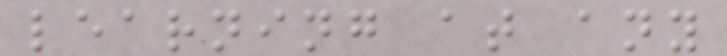learning at any
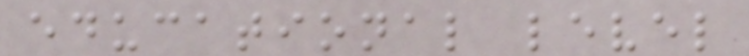educational level
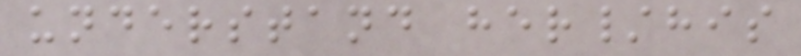understand her/his
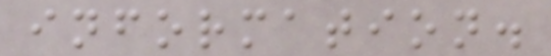information.
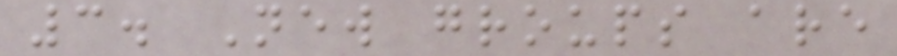3. New groups are
